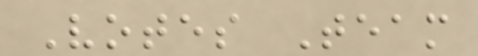Votes Team
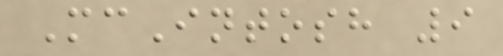McIntosh 9
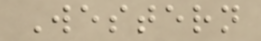Western
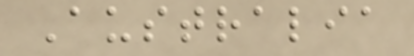Australia
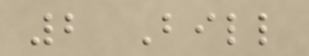2 Bill
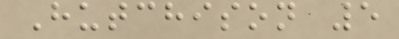Hutchison 5
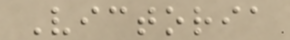Victoria
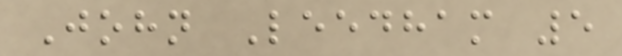John Leedham 5
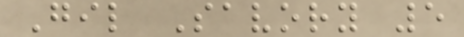Gil Savory 5
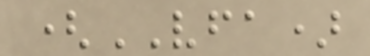(VFA)
